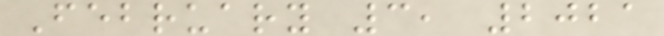February 3, 2021
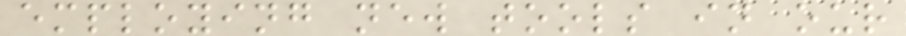employing new tools in our
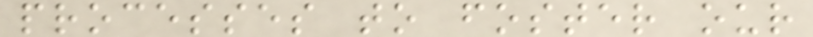processes to foster our
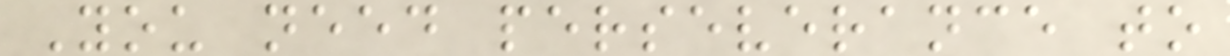You need perseverance to
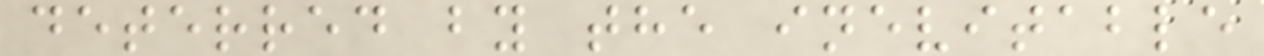deterred by the inevitable
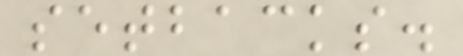setbacks.
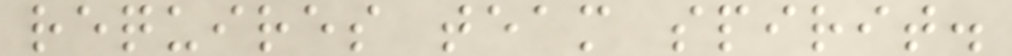requires team spirit.
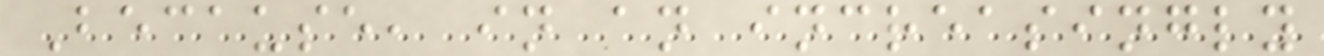Because, in an increasingly
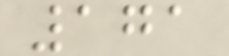171
